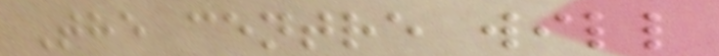The centre will
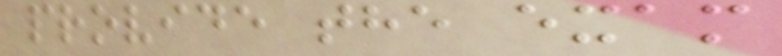provide the exam
